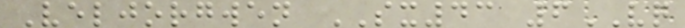Veljorgwen SX43 6VQ
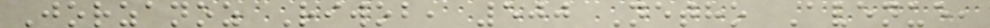Jorzanoz Riwob, 500 Netho Avenue,
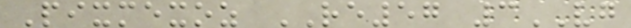Pixmexoz RE57 3VG
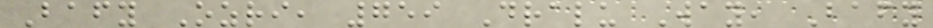Bafy Ozri, 759 Dralu Way, Bafy
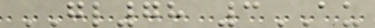GL78 3AU
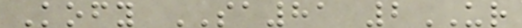Kofy SA81 2UR
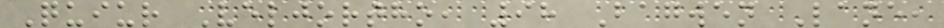Quiur Veljortho, 98 Bagwen Lane,
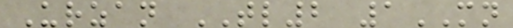Urzan TL2 1MN
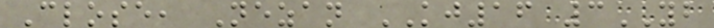Close, Nezan KJ16 3YB
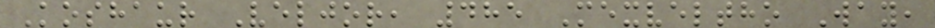Koshaur Veljor, 485 Mexveltho Way,
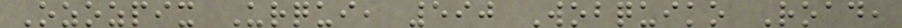Ozozpix Urqui, 590 Wobquiko Road,
